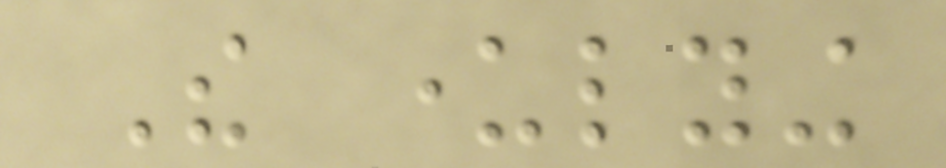The underlying
